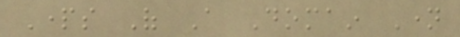Parts Of A Domain Name
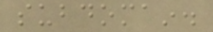subdomain.
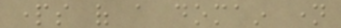parts of a domain name
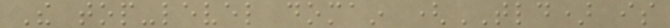The top-level domain (TLD) is
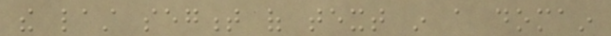the last segment of text in a domain
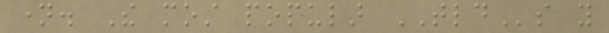name. The most popular TLDs you
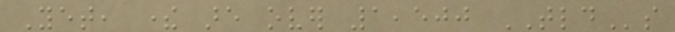Yet, there are over 1,500 TLDs
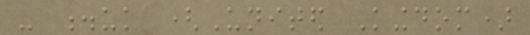- .uk (United Kingdom)
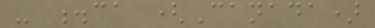- .ca (Canada)
